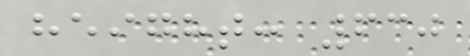height: 630
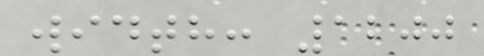width: 1200
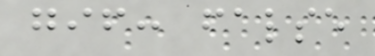gif: false
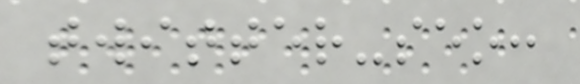twitter-seo:
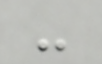-
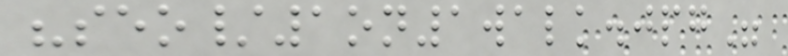"seo/1on1walk.jpg"
